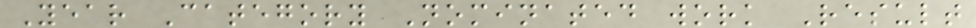Year Category Nominated work Result
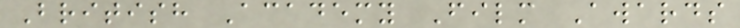British Academy Film Awards
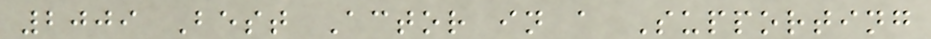2009 Best Actor in a Supporting
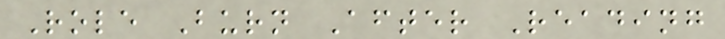Role Burn After Reading
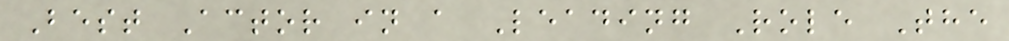Best Actor in a Leading Role The
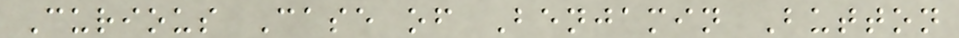Curious Case of Benjamin Button
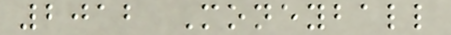2012 Moneyball
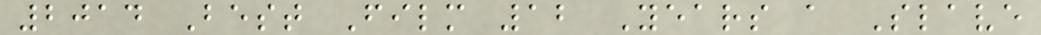2014 Best Film 12 Years a Slave
